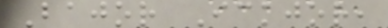Bajor Ickjor,
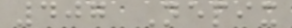407 Nepix
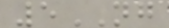5NG
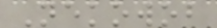Nekowob
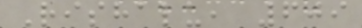Rishalu, 609
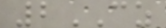2CZ
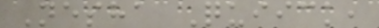Nesha Quiick,
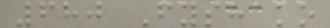680 Fyshako
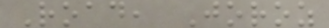Road, Joroz
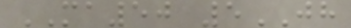MA50 5JH
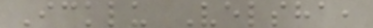Icklu Velsha,
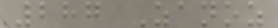287 Zanoz
